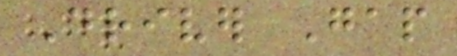Driver Gap
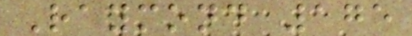Raymond 175
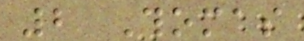2 Thomas
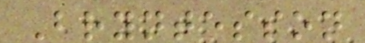Bryntesson
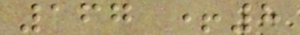167 +8
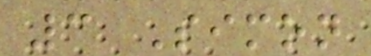3 Simon
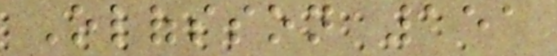Olofsson 151
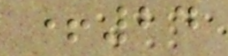+24
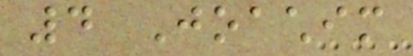4 Joachim
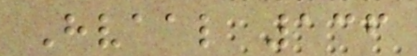Hvaal 136
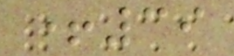+39
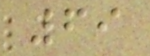69
